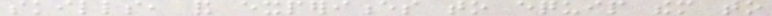skills, and experiences to equip them to
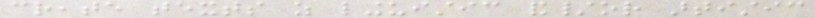create texts as linguistic and/or artistic
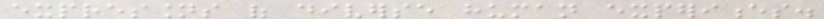expressions of diverse human experiences.
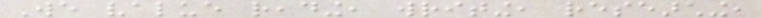We value reading, writing, researching,
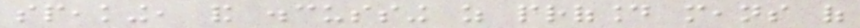speaking, and discussing as profound means of
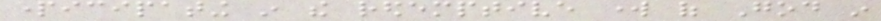participating in the redemptive work of God in
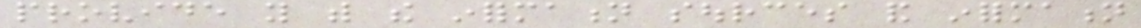provide you with the information sources and information
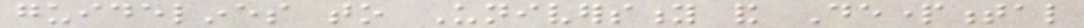guidelines to University and Departmental
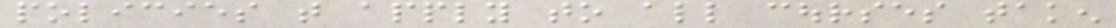policies that apply to all courses taken
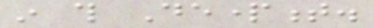in this Department.
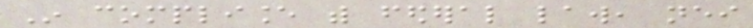In compliance with federal law, neither
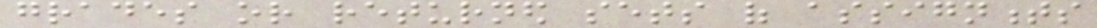grades or returned sets of assignments
